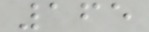165
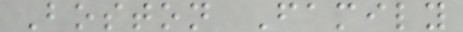Boston Family
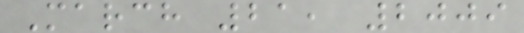March 21, 2009
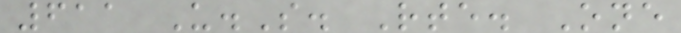611 U.S. Rte. One
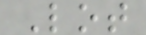Lot
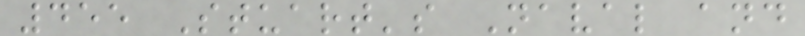455 Stuart's Naval and
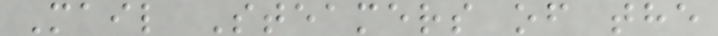Mail Steamers of the
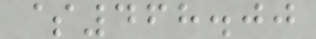$468.00
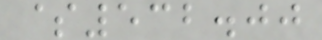$532.00
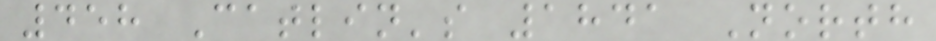458 Catlin's 1841 North
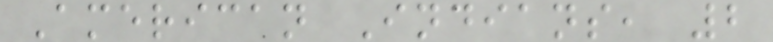American Indians, 2
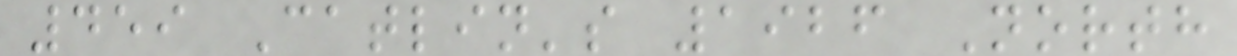459 Catlin's 1926 North
